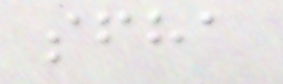sfha
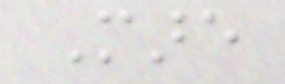Mare
